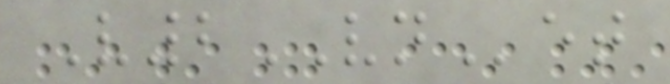V2VNet
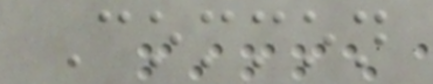Common
